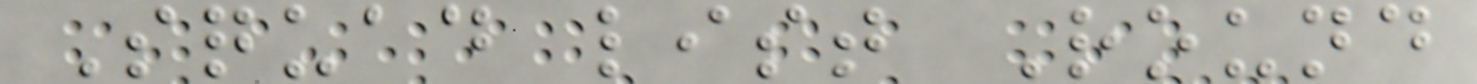Squad list Round
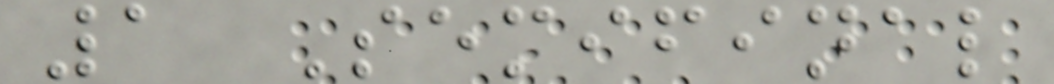1 Semifinal
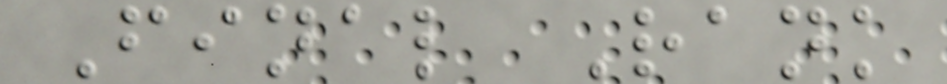Final Rank
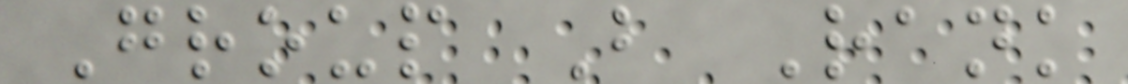Group B Rank
